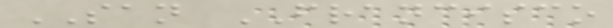SAN FRANCISCO
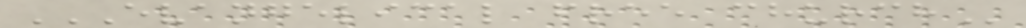EVANGELICAL FREE CHURCH
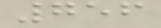756
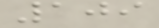109
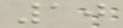10
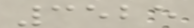3525
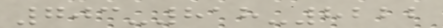703-818-8222
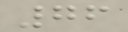76
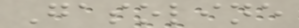Gasoline
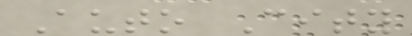Auto City
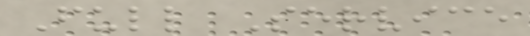Full Service
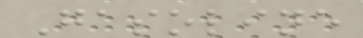Gasoline
